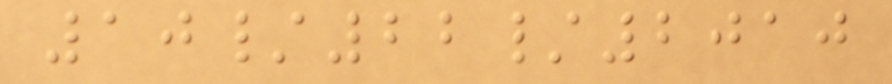10/22/2010
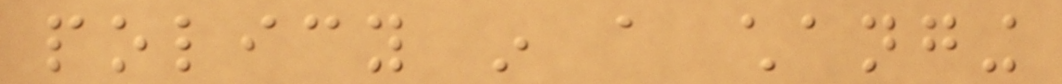policy in a changing
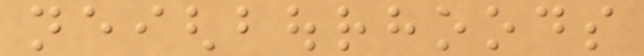neighbourhoods
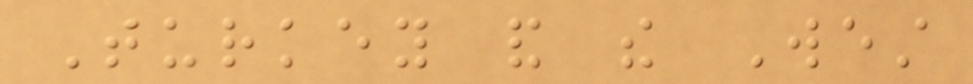Turkey and the West
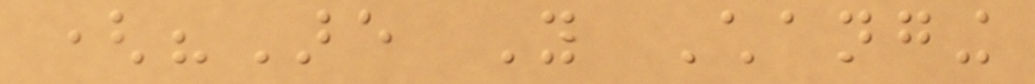("Are You Changing
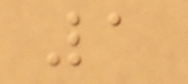1
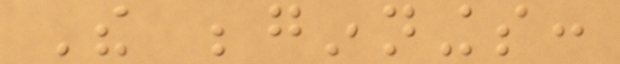The beginnings:
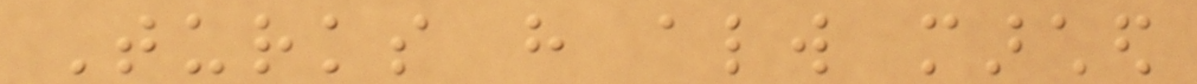Turks have always marched
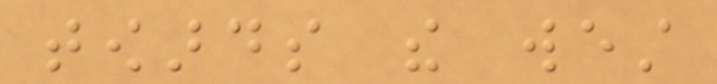towards the west
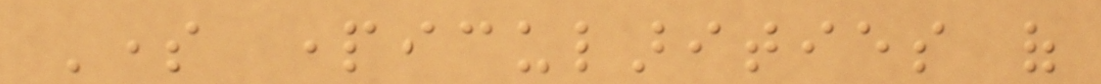Some particularities of
